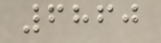6860
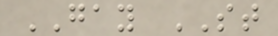GAY ST
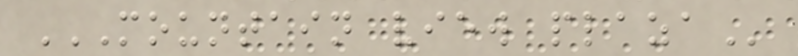MOUNTAIN VIEW PLAZA
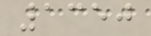1350
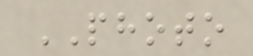PHOTO
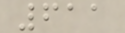611
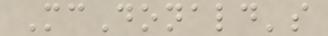McDonald's
